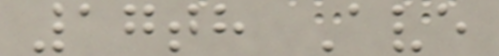17th Ave
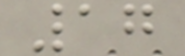17
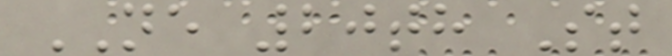NE 20th St
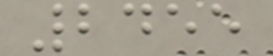2455
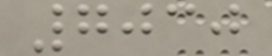7030
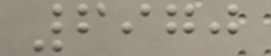6970
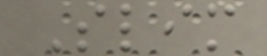Slim
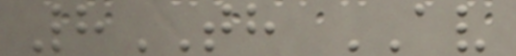8TH AV
